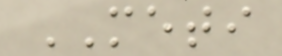METI
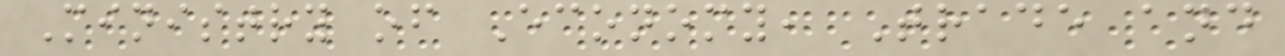Ministry of Economy, Trade and
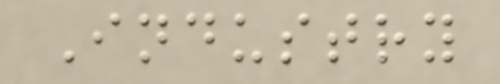Industry
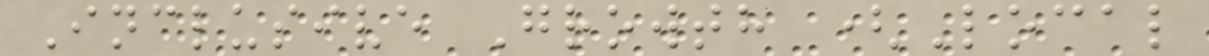Inclusive Growth (Local
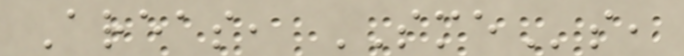Areas, SMEs,
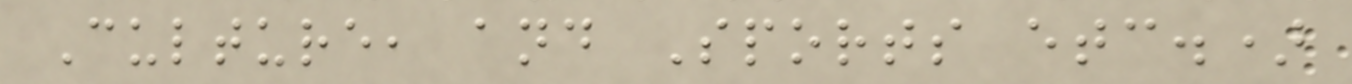Culture, and Sports etc.)
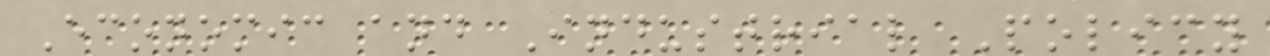Economic and Industrial Policy
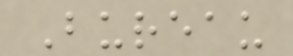Bureau
